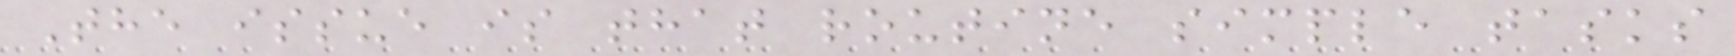The issue is that routine simple tasks
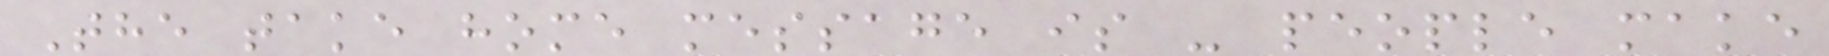The take home message is - people make
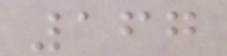167
